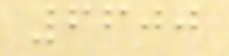6600
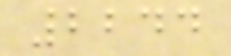2244
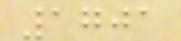1701
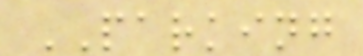PARKING
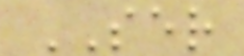SER
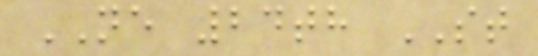NE 24th ST
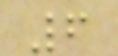6
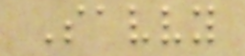Savvy
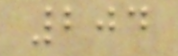204
